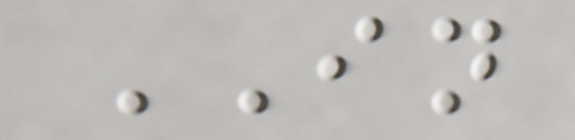IN
